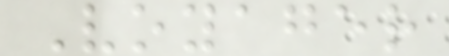Voyager
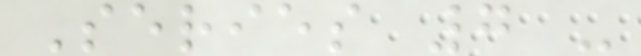Series 7 -
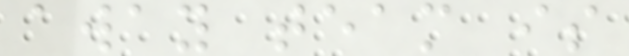away team is
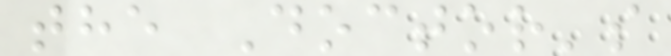the Doctor's
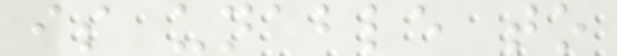is unable to
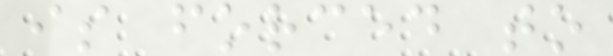is forced to
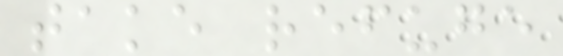take refuge
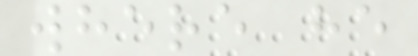where he
